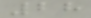28
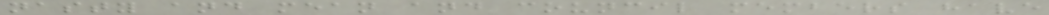nasty and mean and council members have
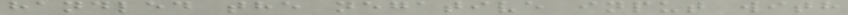handled the negative input with
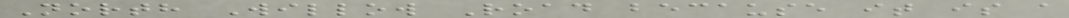North Willow Road because it is a
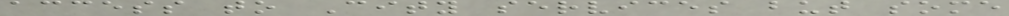access to City services but some
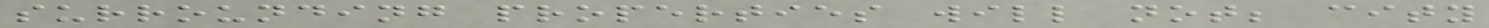surrounding properties will not; city
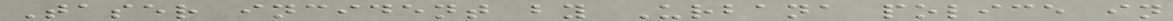Taser incident by Urbana police in
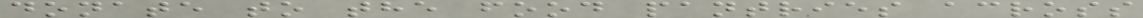donate to the food pantries across
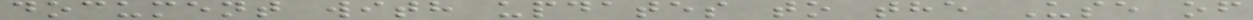document with updates to the Use of
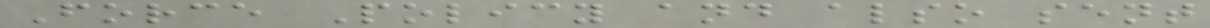Force Policy and also sent
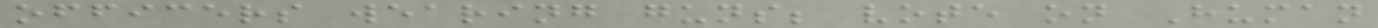officers wearing guns; vote on Human
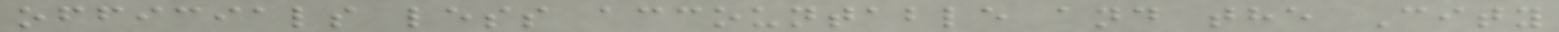officials less accountable and the City
